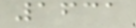1631
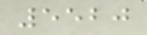5520
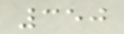350
